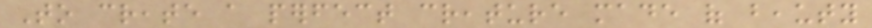To create a perfect creature made of beauty
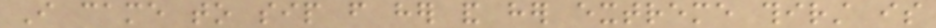I came to sip from her and her extreme thirst is
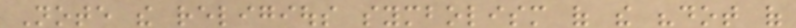Note the religious symbolism of the "dot of
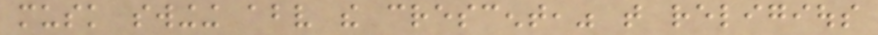musk swinging above the crescent," that religious
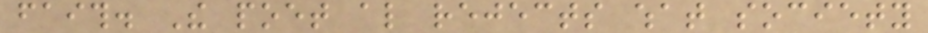faith. The poet also rejects what society
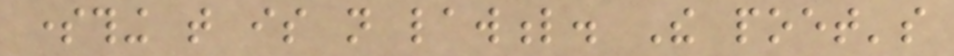something that is not lawful. The poet's
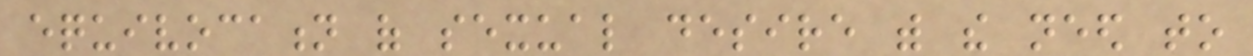equivocation of sexual desire with the need to
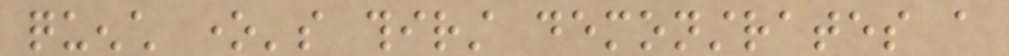quench one's thirst demonstrates a
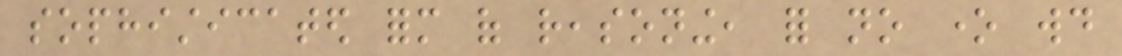sophisticated form of reasoning, for no one would
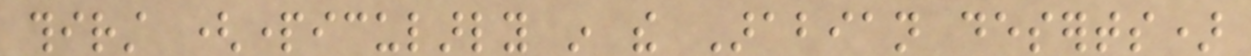thirst (particularly in the Arabian deserts)
